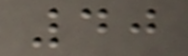40
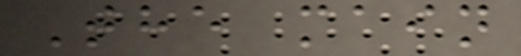The main
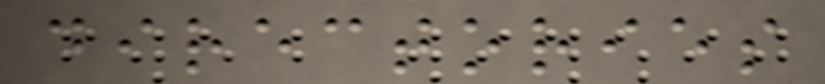directories
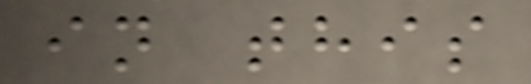in this
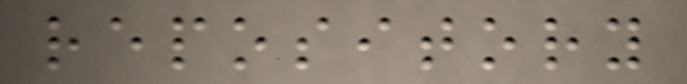repository
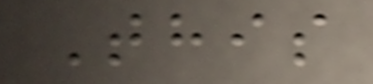This
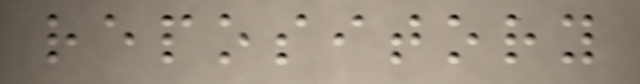repository
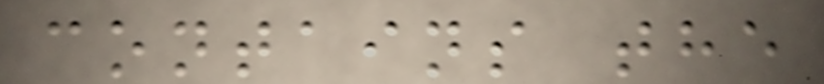contains the
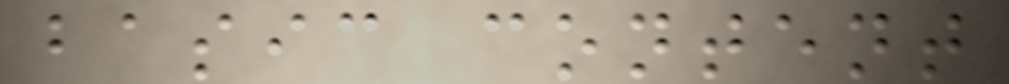basic content
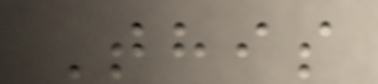This
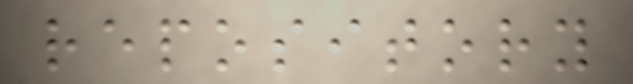repository
